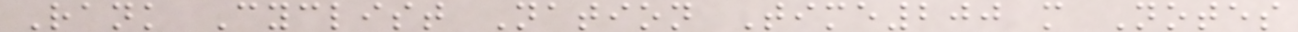Rank Cyclist Nation Time200 m Notes
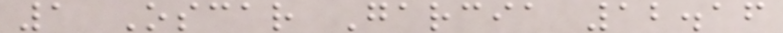1 Oscar Garcia 12.16
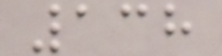138
